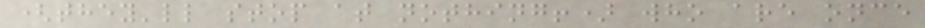(they'll stop at nothing!) who are once
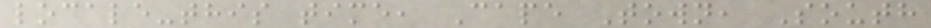locale-this time, Cape Town, South
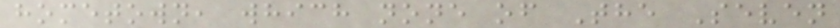hometown, which none of The Seven
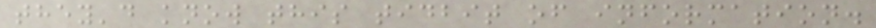they'd know this tidbit of information.
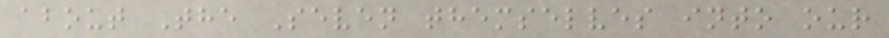about The Seven themselves into our
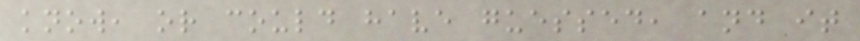know, or could have guessed, and it
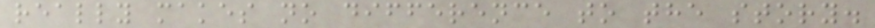really makes no difference to the story.
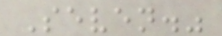Seven."
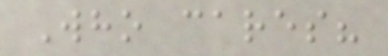Who cares?
